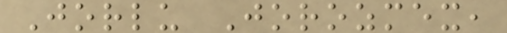Jorlu Jorozmex,
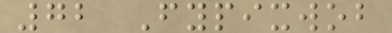72 Fypixwob
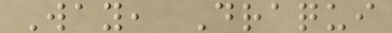Way, Draqui
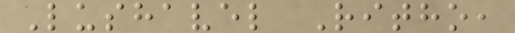Lushavel Ritho,
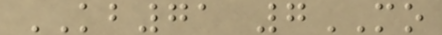KB71 7MO
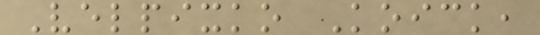Velpixko Koick,
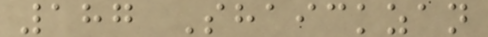187 Shaickzan
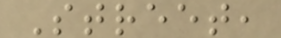Street,
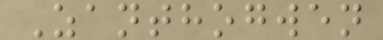Zanthogwen
